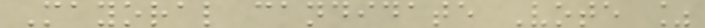Mayoral candidate Vote %
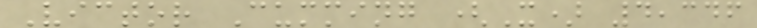Victor Cumming (X) 4,346
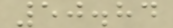50.84
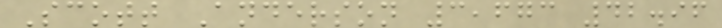Scott Anderson 3,673 42.96
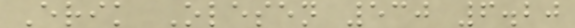Erik Olesen 530 6.20
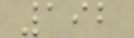192
